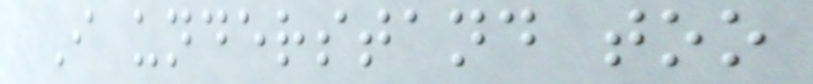I understand too
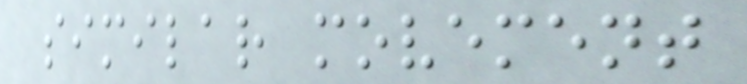similar movement
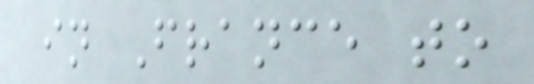in France to
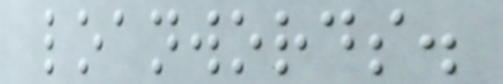loanwords.
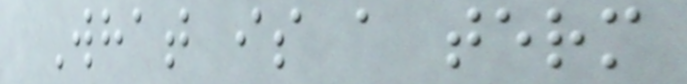What is a term
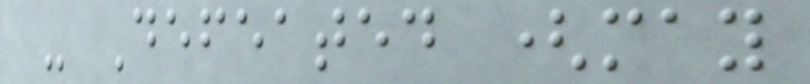- Defeated (may
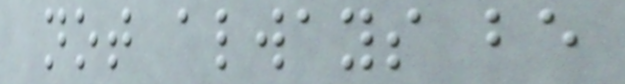not always be
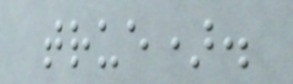true).
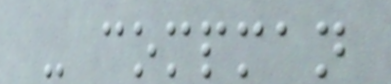- compman
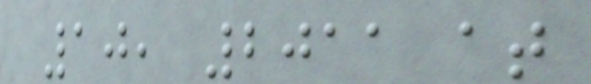10, 2011 at
